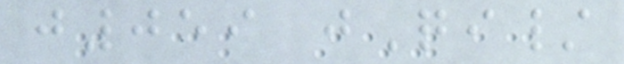j059 jQi/
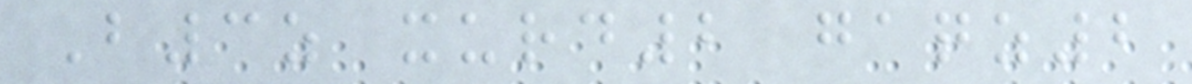B3z xurd2 gaqz2
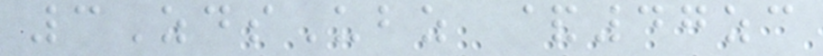3ZdsUbz &47zc
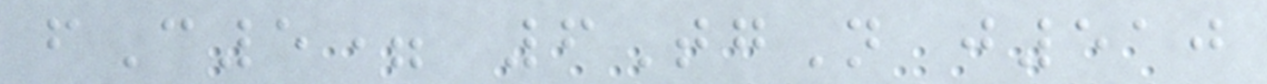fC5= 6TgN j510
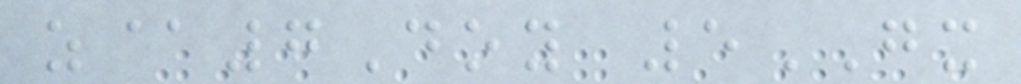z@7Doy 5GX
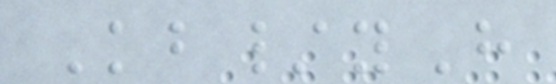Kb/yH
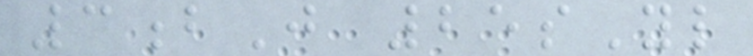3bJ 25sYl
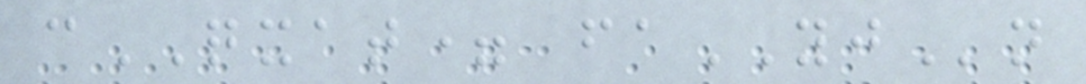cQXAT= faYJn
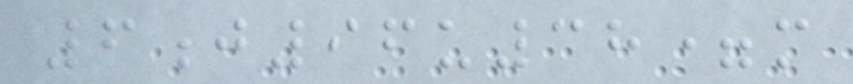6j96u38=m
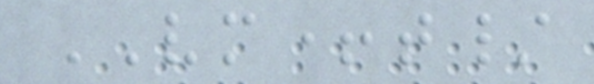VM+t/
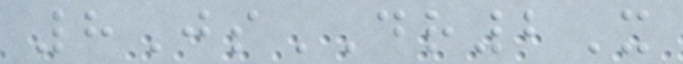8JsDR2X
